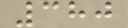380
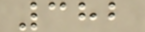382
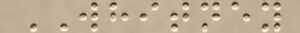WHITNEY
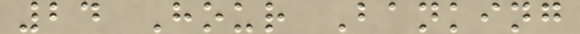24 Hour Banking
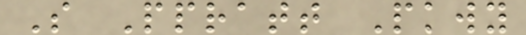S Ppratt Pkwy
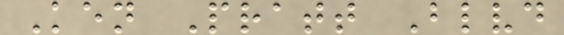Ken Pratt Blvd
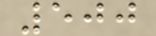500
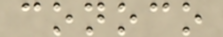conoco
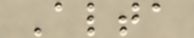Alta
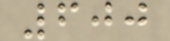600
